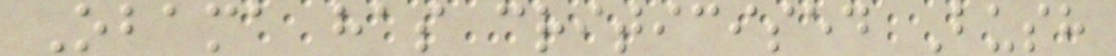Obama has criticised Bush
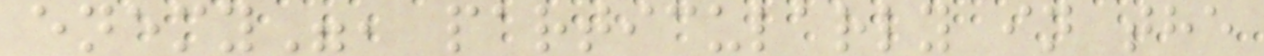enemy", particularly in the
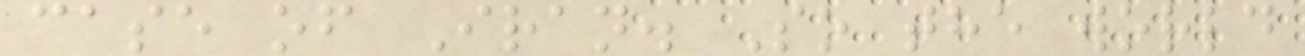case of Iran. So the world
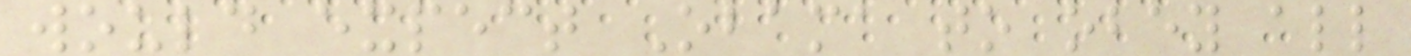would expect Obama to obey all
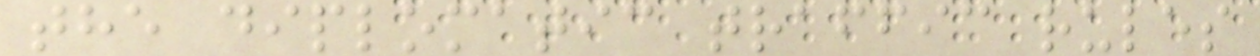the diplomatic traffic rules
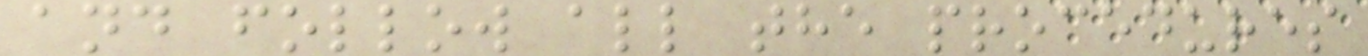and follow all the procedures
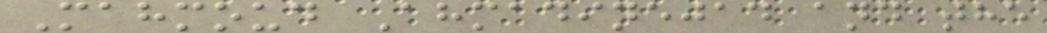Mahmoud Ahmadinejad and the
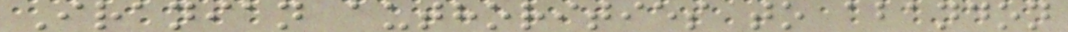Iranian authorities to abandon
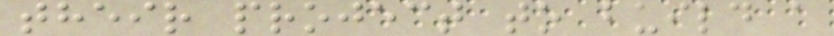their project to build a
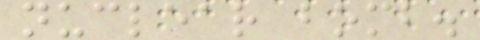nuclear bomb.
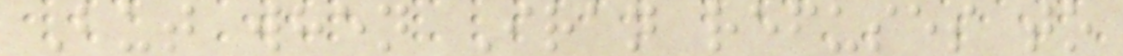But when Iran refuses to
